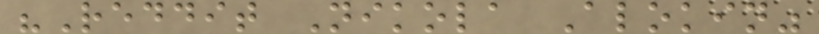"Reddit Nikola Alokin"
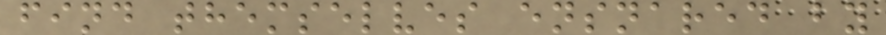find themselves ensnared by
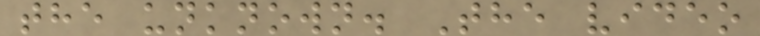the unknown. The video
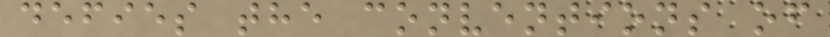defies the conventions of
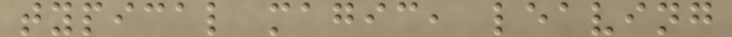typical magic, leaving
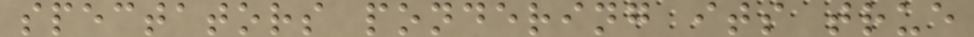spectators pondering its true
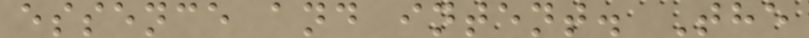essence and intent. The
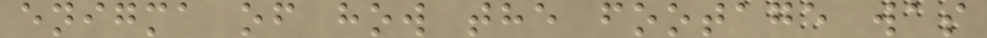enigma of how the footage was
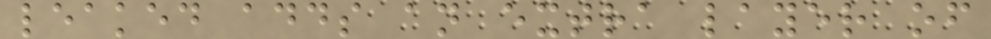leaked adds an extra layer of
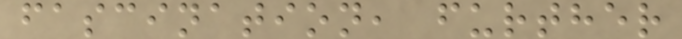fascination, further
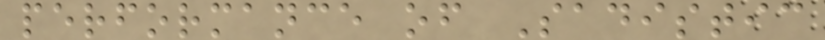performance of Sadistic
